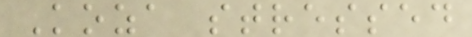Koza stressed
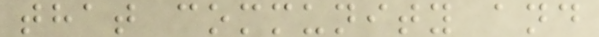that community and
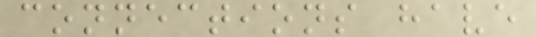connections have
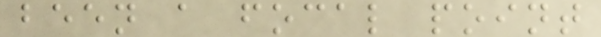been a focal point
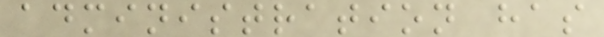administration has
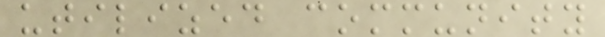utilized community
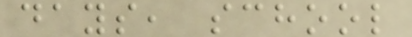days, school
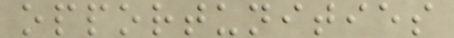opportunities
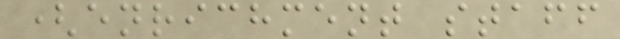(enrichment staff
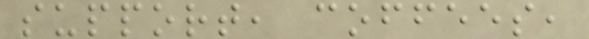support, coffees,
